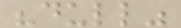"dull"
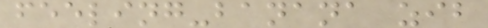feeling-banana zib
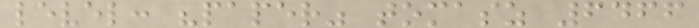level: "paper" tomasz 6466
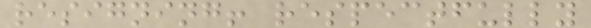resigning! respectfully
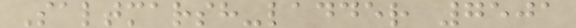Saltmarsh-ladder 7501
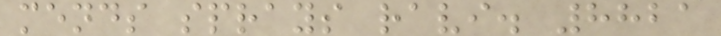mends sprays ravi. 8821
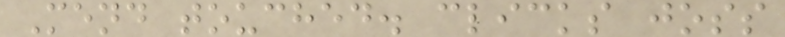Mend touched. clicks joss
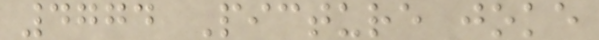4774 Picture joke
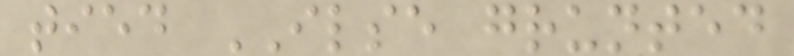tied ILSE grunted
